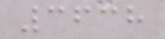3638
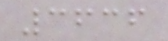3636
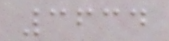3634
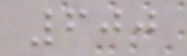600
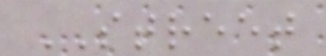STREET
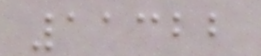11322
